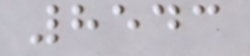8543
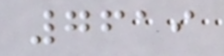7619
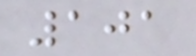101
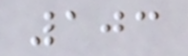103
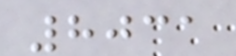8031
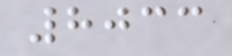8033
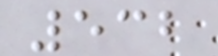532
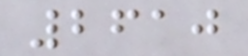2610
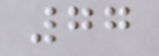77
